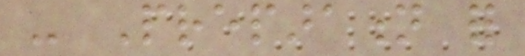- Preparation for
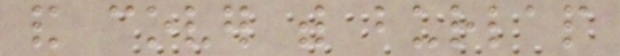and cover with burlap
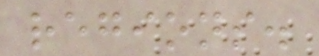regions.
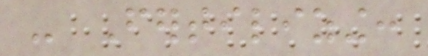- Fertilizing:
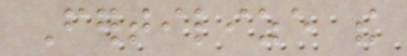Fertilize the
